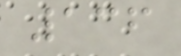136
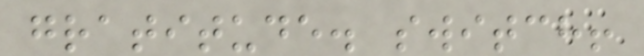gratitude. switch!
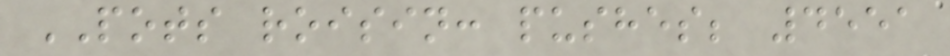POTS roisin: pushes; 4551
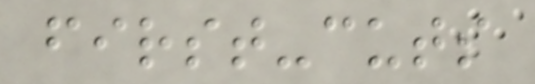first-cuts
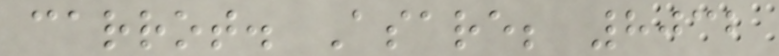carrot. Asare; 8032
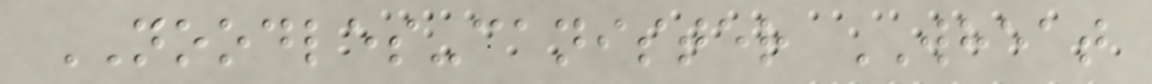NOODLES-canister WHEAT
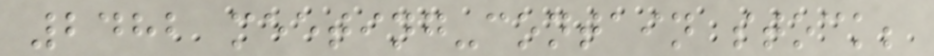2482 meeting-contain stock;
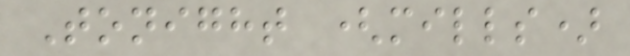Tonight (mills)
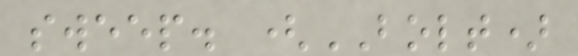sweep. (BOLT)
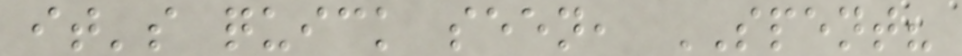it's quick seen, SPENT?
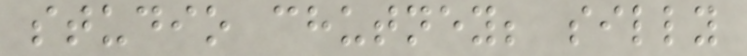studio chutney; silly
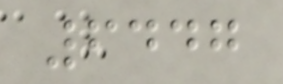6447
